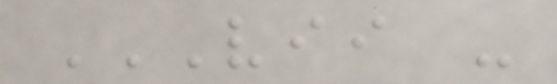VII -
